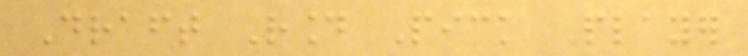Draft Round Pick Player
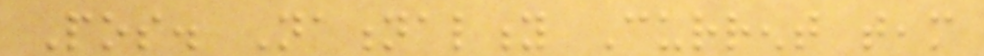Pos. Nationality Current team
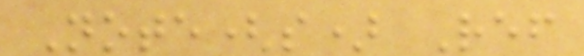Note(s) Ref
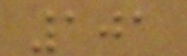101
